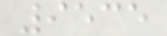9535
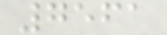7561
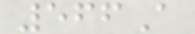566A
